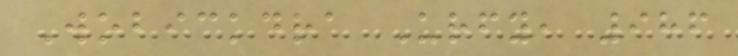Wobickdra Urfy, 986
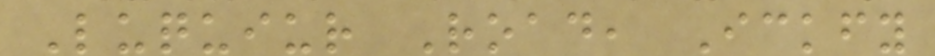Luquiur Road, Ickfy
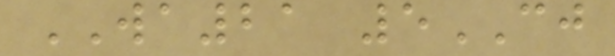WA21 5CJ
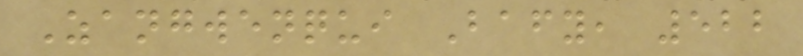Zangwenqui Bafy, 522
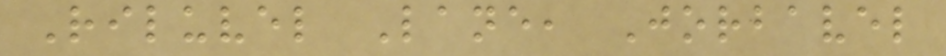Riluvel Lane, Jorbavel
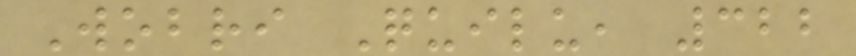Wobri Quilu, 322
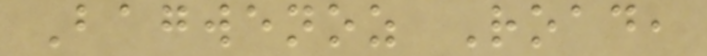Bagwenoz Road,
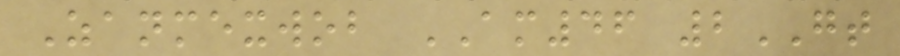Zanmexwob AM46 2GT
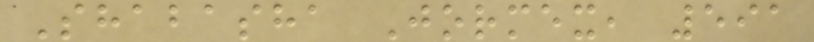Shabasha Jormex, 591
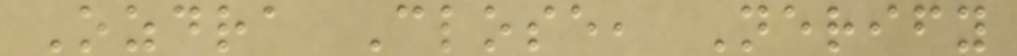Ozdra Close, Nerify
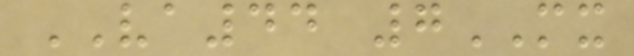VA44 7MX
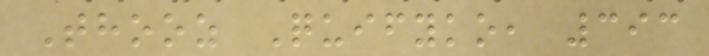Thooz Quifyko, 393
